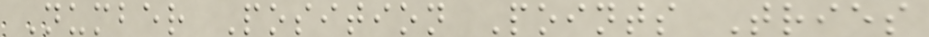Number Position Points Tries
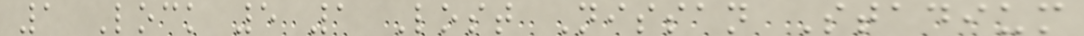1 Lock 5 1 Lost Nissan Stadium
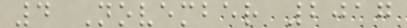4 November 2017
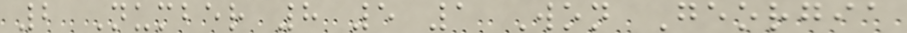2 Number 8 5 1 Won Georgia
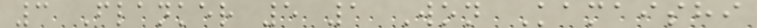3 Flanker 5 1 Won Kamaishi
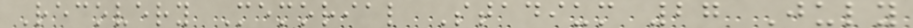Recovery Memorial Stadium 27 July
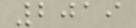2019
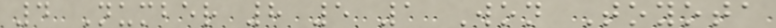4 Number 8 5 1 Won Toyota
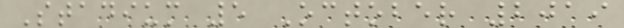Stadium 5 October 2019
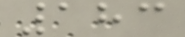183
